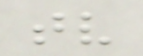tv
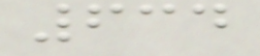634
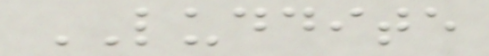LUDDITE
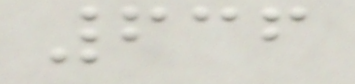636
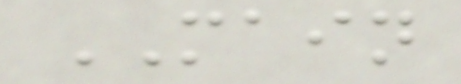MAIN
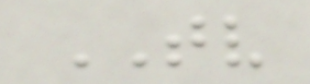TV
